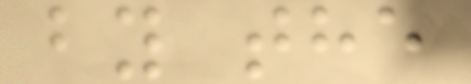by the
